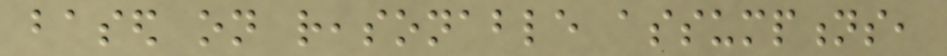based on reasonable assumptions,
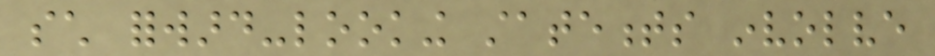such forward-looking statements involve
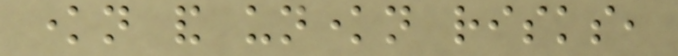known and unknown risks,
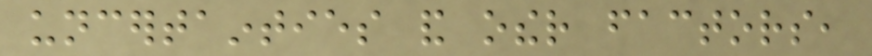uncertainties and other factors,
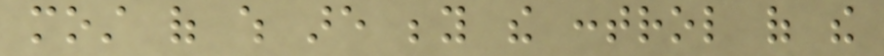most of which are beyond the control of the
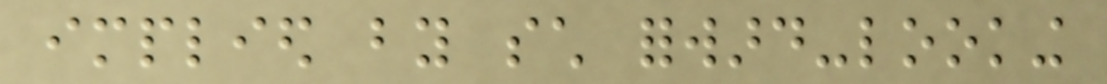implied by such forward-looking
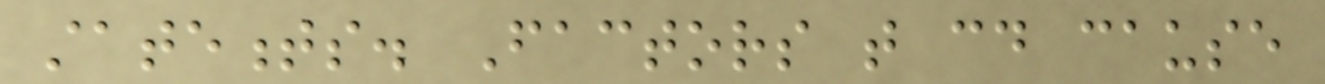statements. Factors that could cause
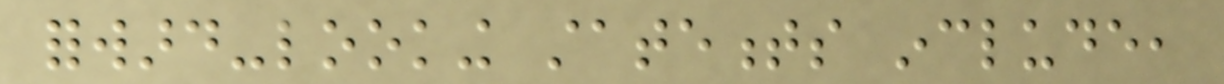forward-looking statements include,
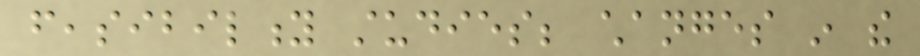feasibility studies; changes in the
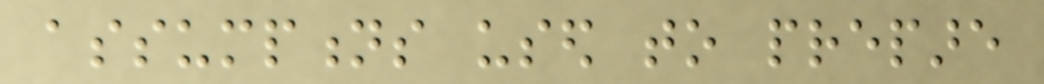assumptions used to prepare
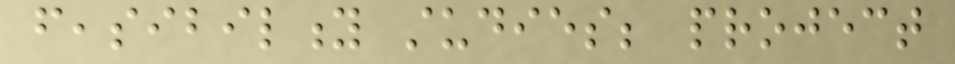feasibility studies; project
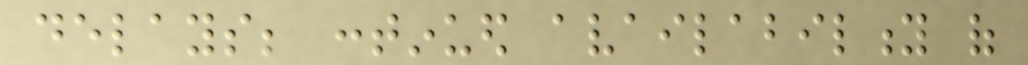delays; continued availability of
